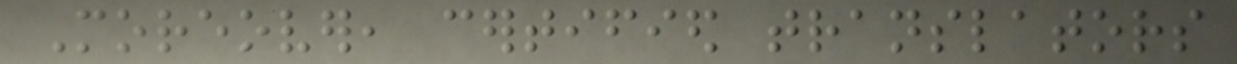Moreover, certified translators
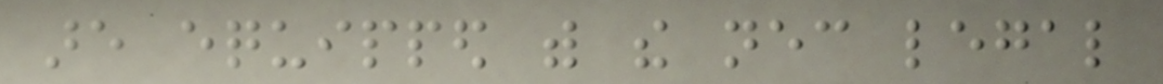are equipped with the necessary legal
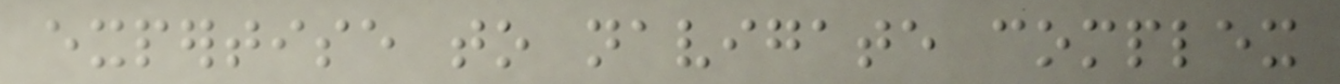expertise to navigate complex
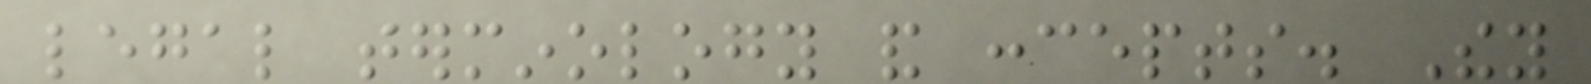legal terminology and concepts. They
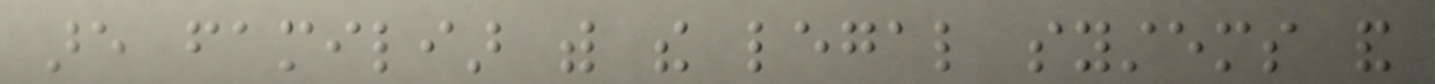are familiar with the legal systems and
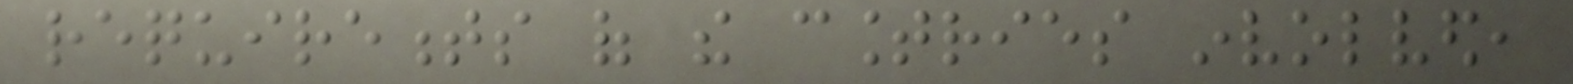requirements of the countries involved,
